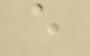e
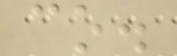co.
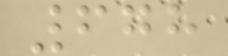678
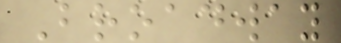Broadway
